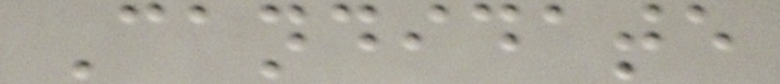Candidate
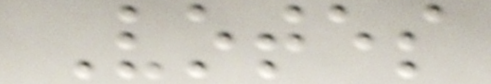Votes
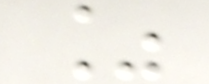%
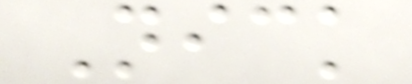Nick
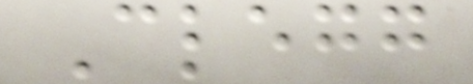Clegg
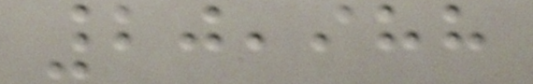20,988
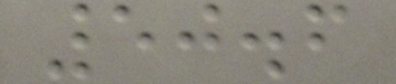50.6
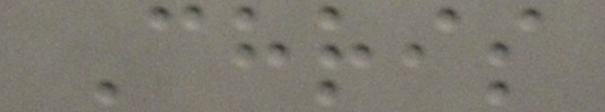Chris
